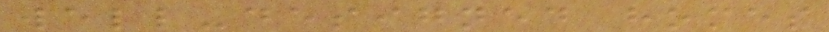well-designed homes
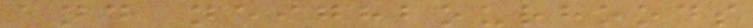and neighbourhoods
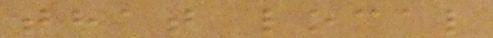that local
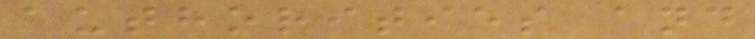authorities and
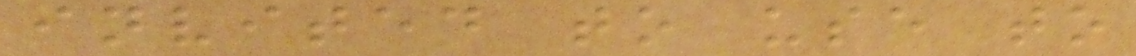invited to use to
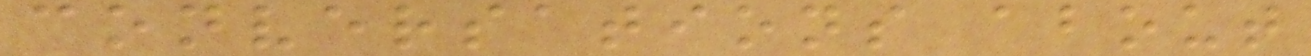conversations about
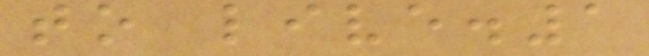to live.1
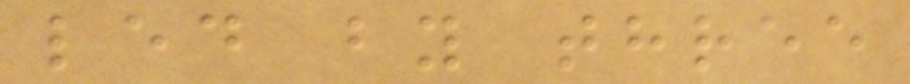led by three
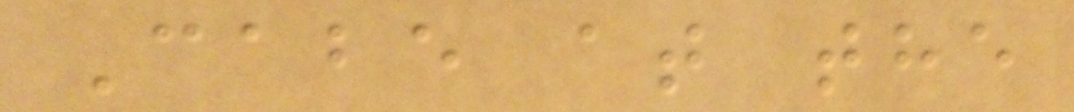Cabe at the
